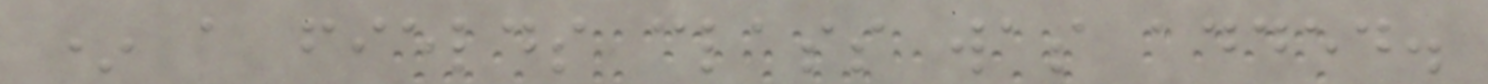* a fields class was added.
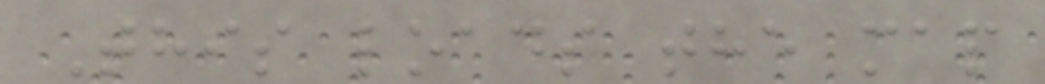This loads the map
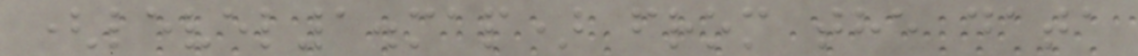(level1.map) from the data
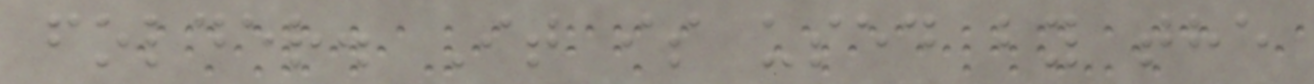folder. It is used by the
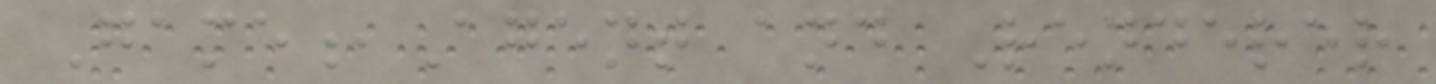Game,Agent and Renderer
